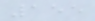155
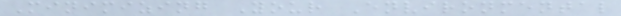Minimizing Your Environmental
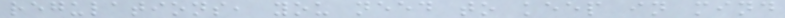regulations, you need to keep in mind
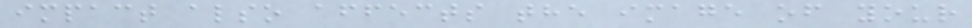impact also affects the image of your
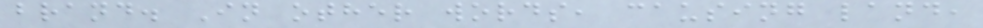brand. In other words, causing land,
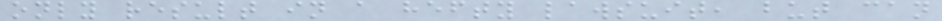only result in a hefty lawsuit, but can
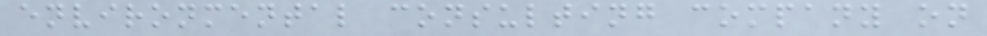environmental consulting company on
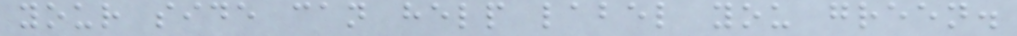your side can help label you green.
